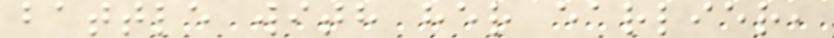battle with her earlier,
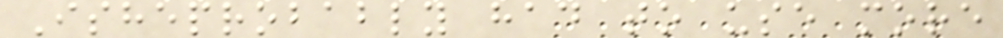Isheprobably had to use more
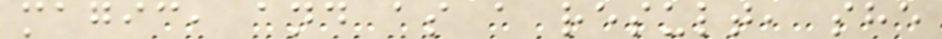magic, and as a result, she
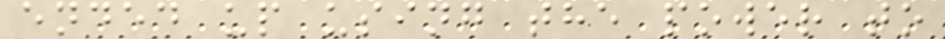ended up using the power to
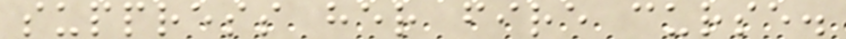suppress her fire curse.
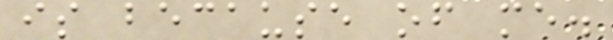is because of me.
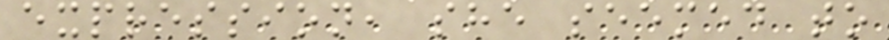expression, she seemed to
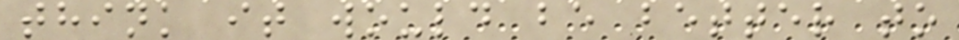think it would be better to
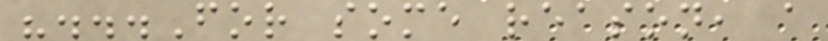"...For some reason, a
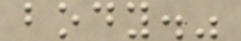body."
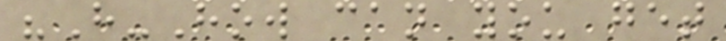"H-How can you get
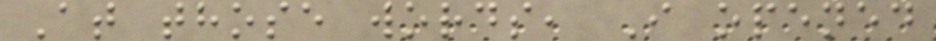At those words, I opened
